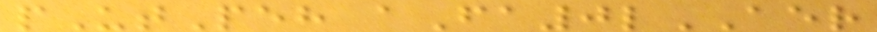pUtPeh aFa0lAER
